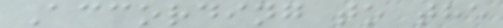According to the
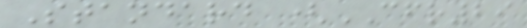Standard (CFR29
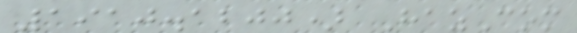1910.1200) HazCom
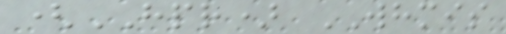(HPR) WHMIS
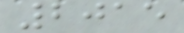2015
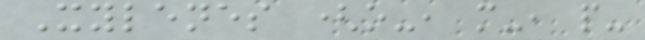Xylenes (o-, m-, p-
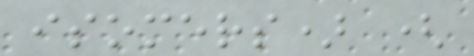isomers) (
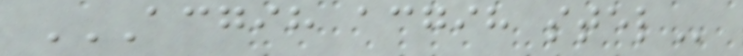ACGIH ACGIH STEL
